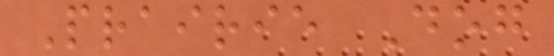Prairie Dog
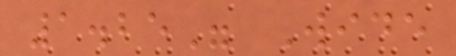1.25" Wide
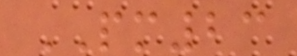PM23
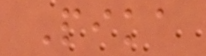Pika
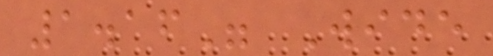1.16" Wide
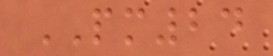PM24
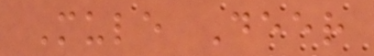Mule Deer
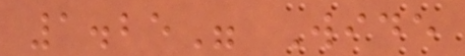1.25" Wide
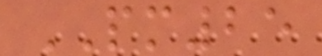PM25
